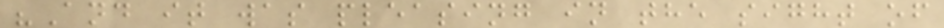"And it was pleasing in the sight of
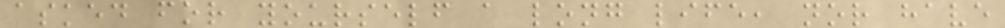asked for yourself a long life, nor have
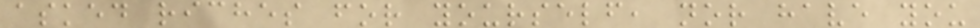asked riches for yourself, nor have you
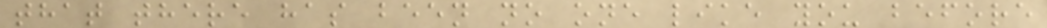that there has been no one like you before
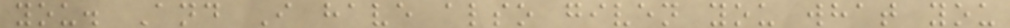you. And I have also given you what you
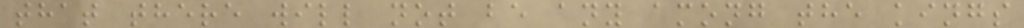that there will not be any among the kings
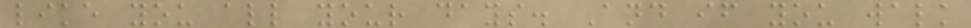like you all your days. And if you walk
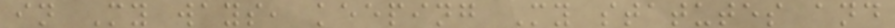in My ways, keeping My statutes and
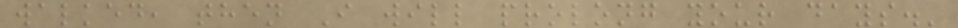walked, then I will prolong your days.'
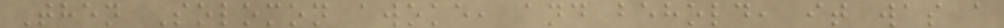Then Solomon awoke, and behold, it was a
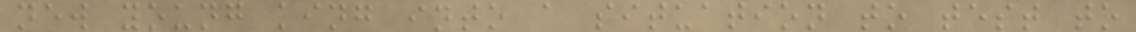new young king into a situation to test to
